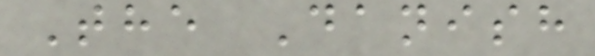The Danish
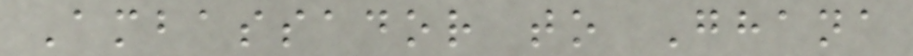Ambassador to Ghana
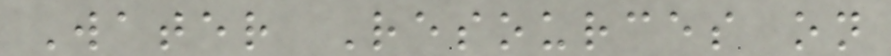Water Resources on
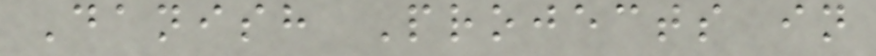Danish Projects in
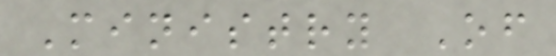Ministry Of
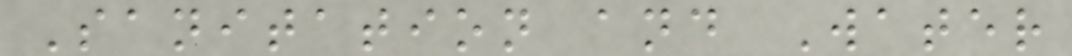Sanitation and Water
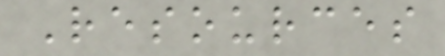Resources
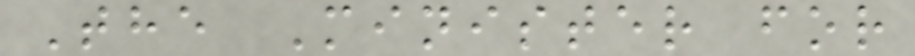The Minister for
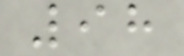98
